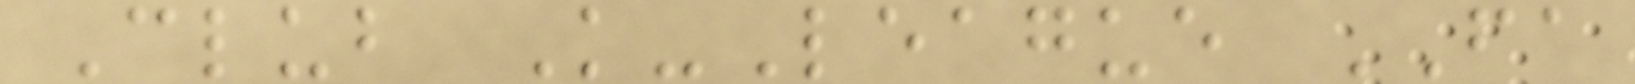Club K-League FA
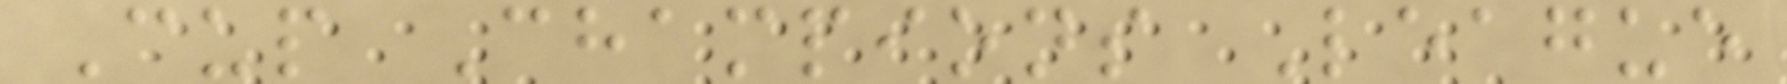Cup Champions League
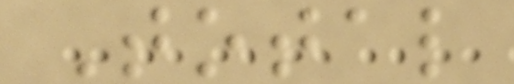Total
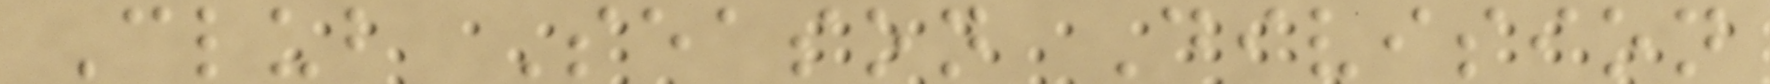Club Season Division
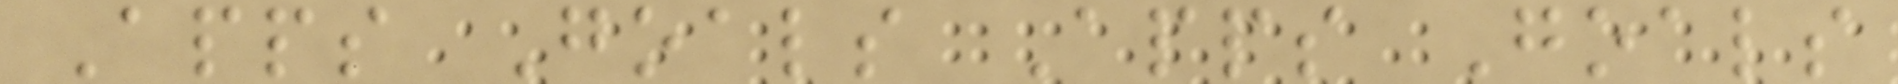Apps Goals Apps Goals
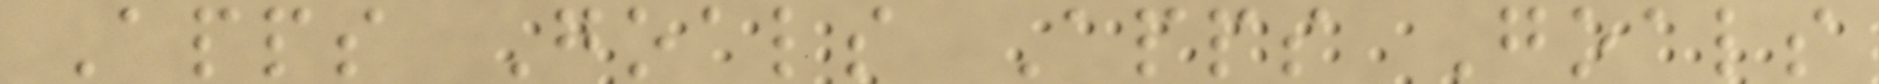Apps Goals Apps Goals
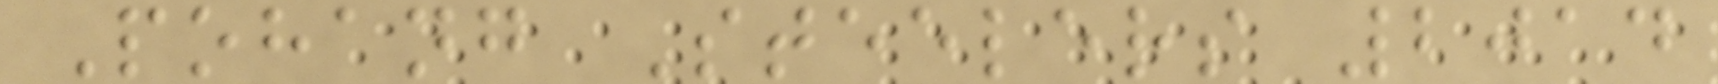Pohang Steelers 2014
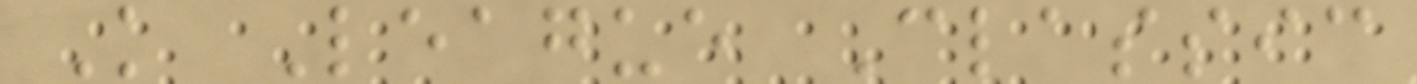K League Classic
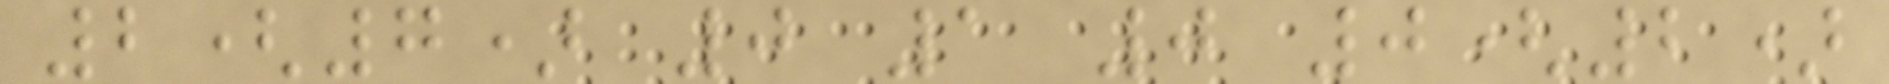2(7) 0 1 0 0(2)
